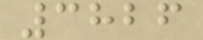3826
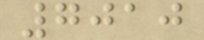7010
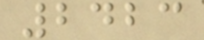2423
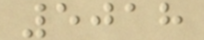5018
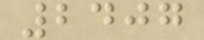2407
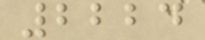2224
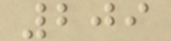209
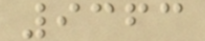9363
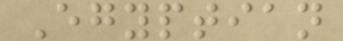Egyptian
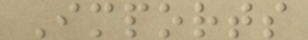Imports
